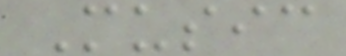Music
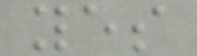yes
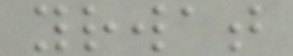yrwat
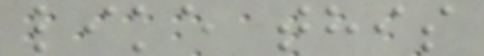like this
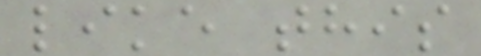like this
